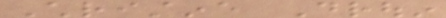Christine Drouin
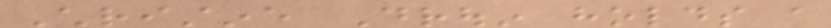Christine Drouin holds a
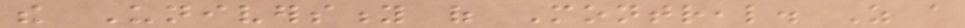the University of Montreal. As a
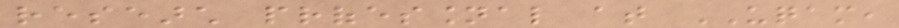research professional at UQAM,
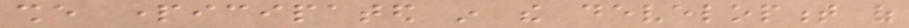she participated in the development of
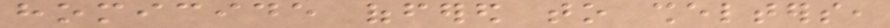homicide offered to shelters,
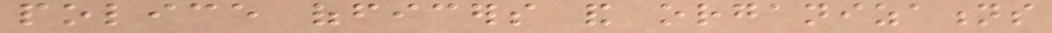police officers and organizations
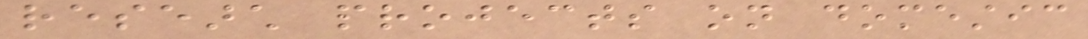research projects on domestic
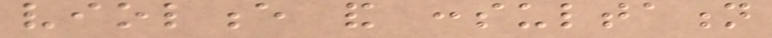violence and consultation
